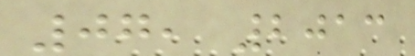07, 2013
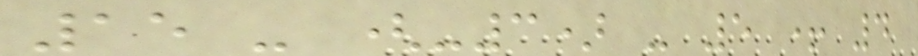15 - (-3) - 5 + 4
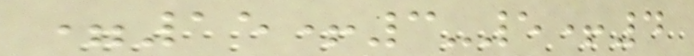=15+3-5+4
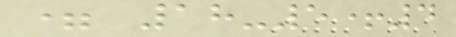= 18-5+4
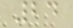24
